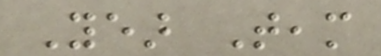Year Team
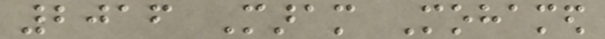2016 Maram Mohamed
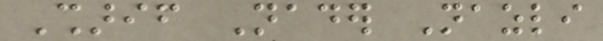Sharif Nader Nazli
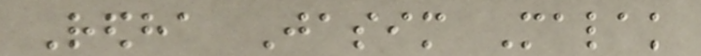Redha Jasim Malak
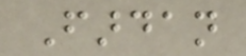Fardan
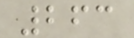263
